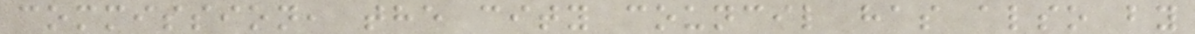commission, the city council has also by
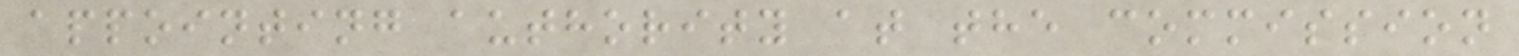appointing authority at the commission
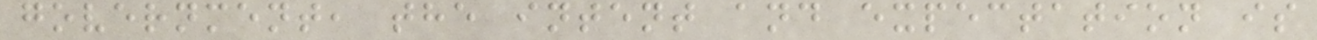government, the intent and expectation is
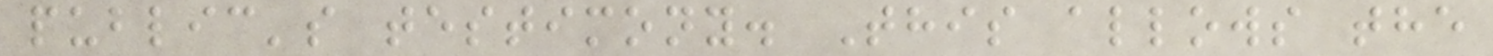public's testimony. This allows the
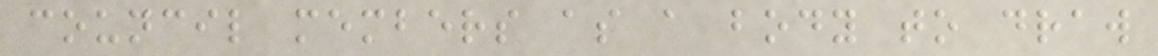council members as a body to draw
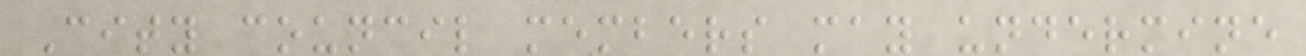City council members may undermine
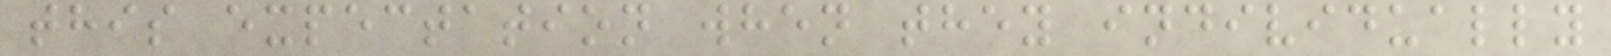this expectation when they individually
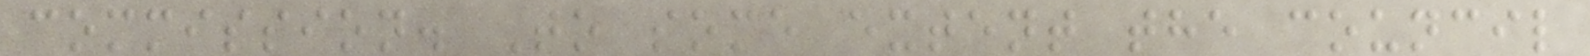commission. To some extent the council
